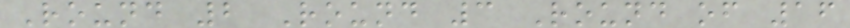Round 2 Round 3 Round of 16
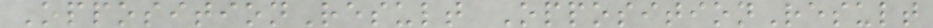OppositionResult OppositionResult
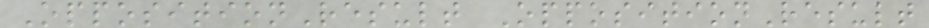OppositionResult OppositionResult
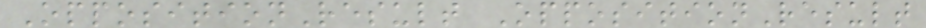OppositionResult OppositionResult
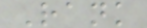Rank
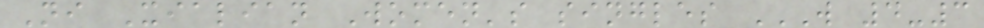Ni Xialian Women's singles W 4-3
